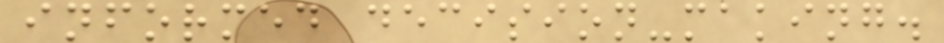informed decision-making.
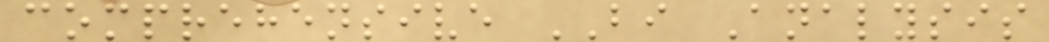comprehensive BI Analysis
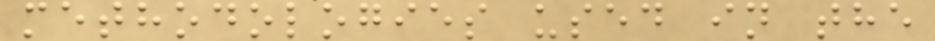methodologies used in the
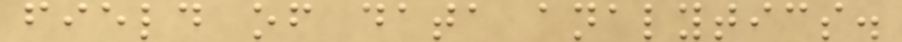field of data analytics.
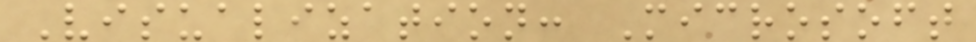Visualization: Microsoft
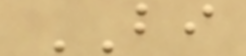BI
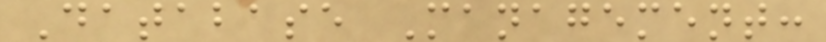Database Management:
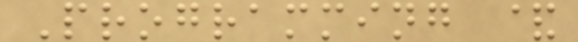Programming &
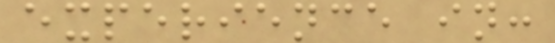experience in:
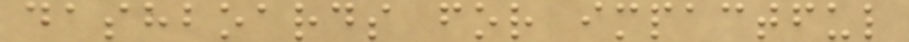dashboards for impactful
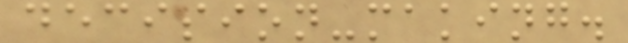decision-making.
